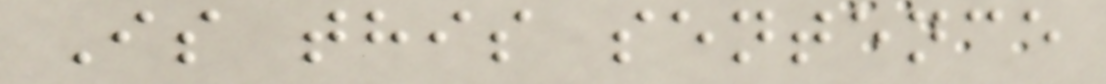Is this sentence
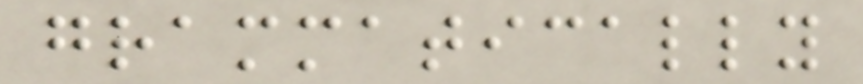grammatically
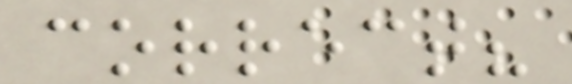correct?
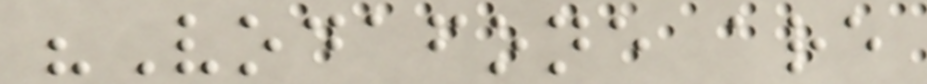"Vodafone are
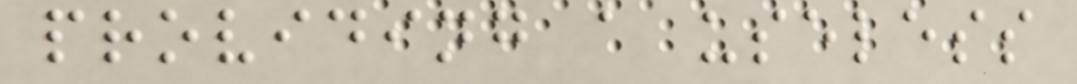providing a useless
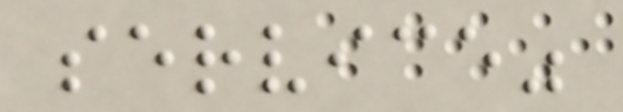service"
